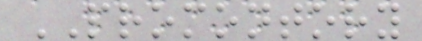PROMONTORY
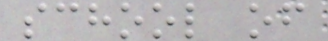school of
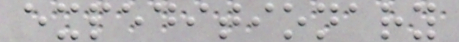expeditionary
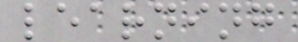learning
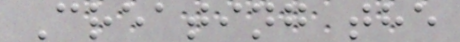Creating the
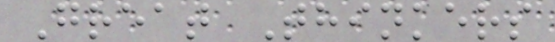Great Thinkers
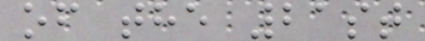of the 21st
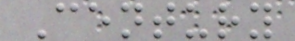Century
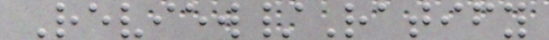Review/Ratify
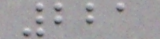221
